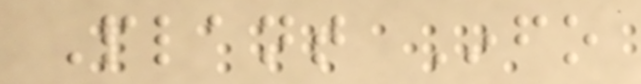Plant Info
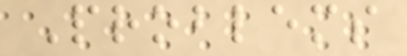Problems
